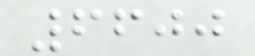6600
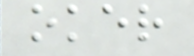oker
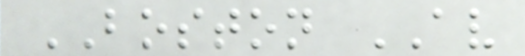BOSTON AV
